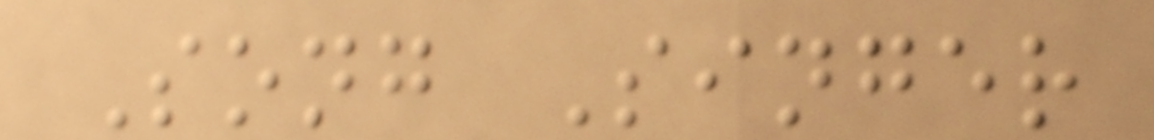Song Singer
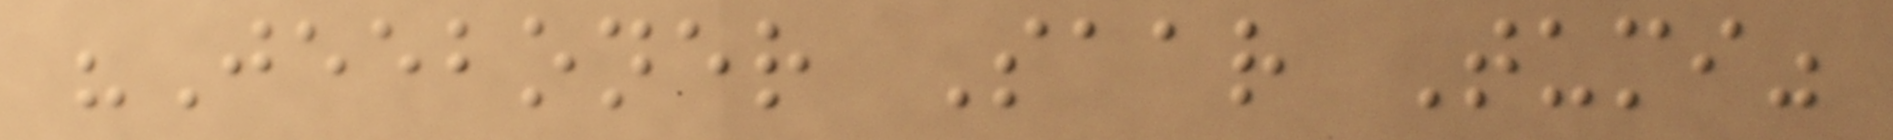"Jeeboner Saar Tumi"
